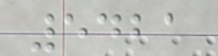5421
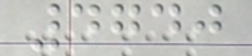4740
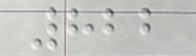822
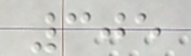305
